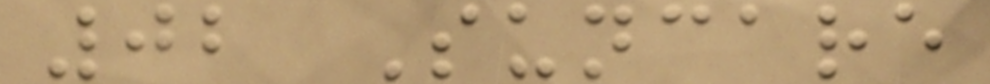02 Suncare
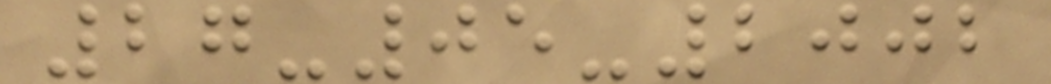27-05-2002
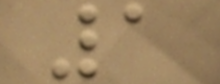1
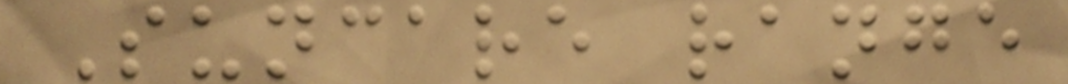Suncare range
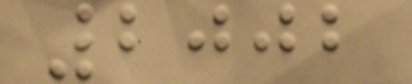2002
